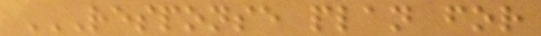RESPONSE PLAN FOR
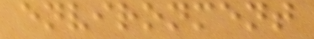environment
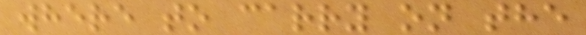where to carry on the
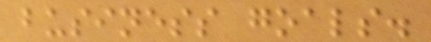business goals.
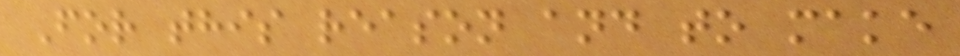For this reason and to make
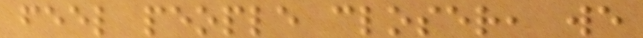feel people closer, we
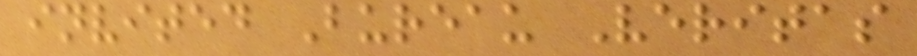invited Bureau Veritas
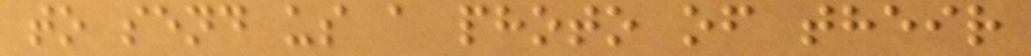to send us a photo of their
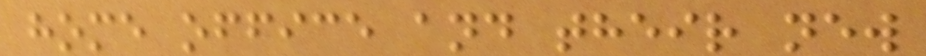home office and their new
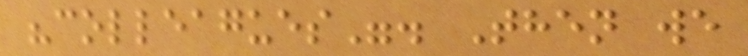"colleagues". Then we
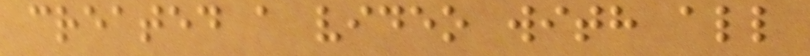created a video with all
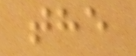the
